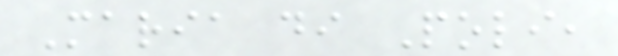Maria di Poli,
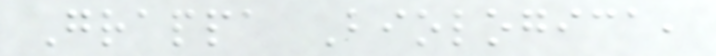Grappa Biologica,
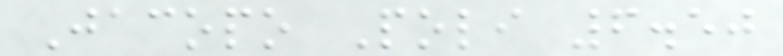Jacopo Poli 6.50
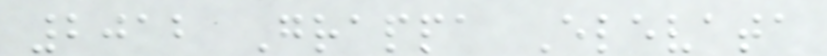2012 Grappa Elevata
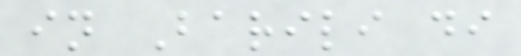in Barili di
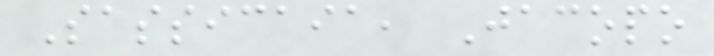Sassicaia, Jacopo
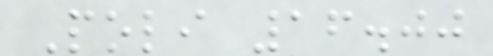Poli 16.00
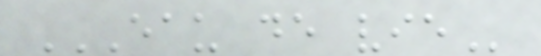EAU DE VIE
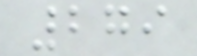279
